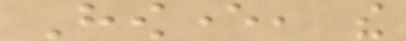However, the
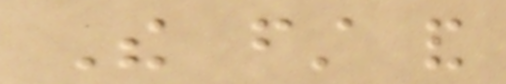The first and
